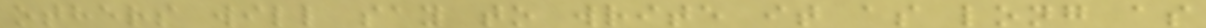others will say to write it as long as
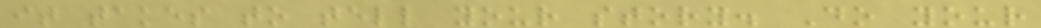it takes to tell your story. Do your
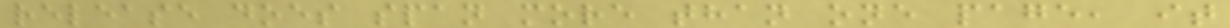release does span more than one page, it
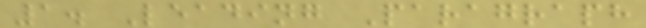1. Leading Paragraph
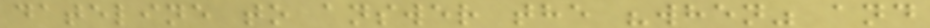dateline to answer the "when" and
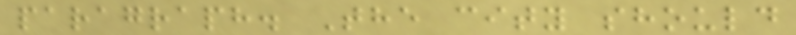paragraph. The city should
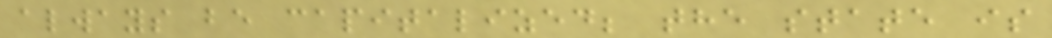always be capitalized; the state is
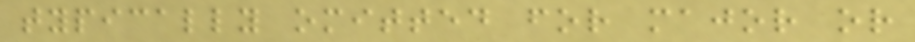typically omitted for major or
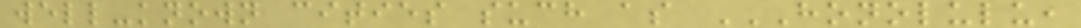well-known cities such as HONOLULU,
